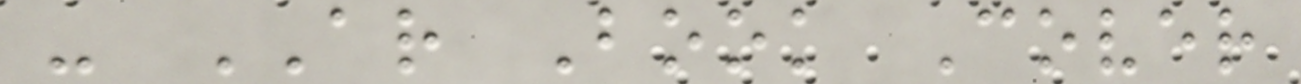- AR Book Cover
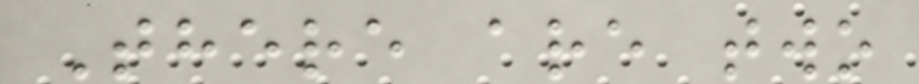There are two
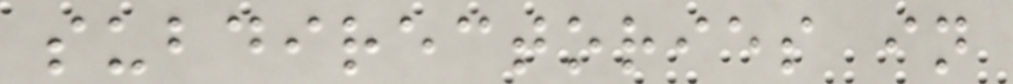subdirectories in
